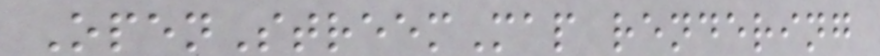OpenStreemMap rendering
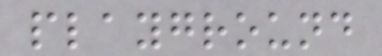playground
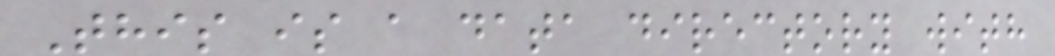This is a data directory with
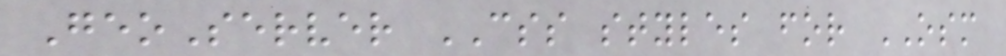GeoServer CSS styles for OSM
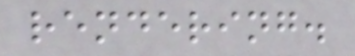rendering.
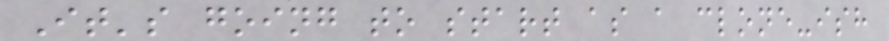It's going to start as a clone-ish
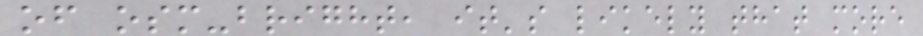of osm-bright, it's likely that more
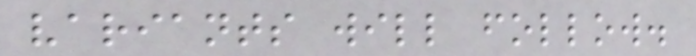variants will follow.
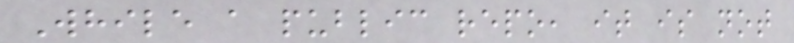While a public repo, it is not
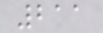211
